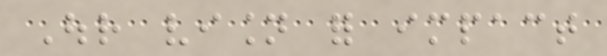Our vision for impact
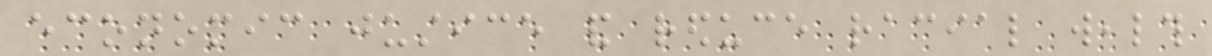economic justice and reduce racial wealth
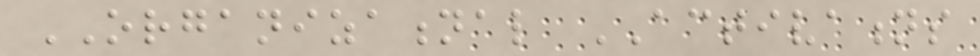ORGANIZATIONAL ACTIVATIONS
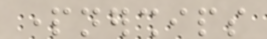partnerships
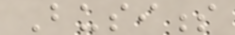Business
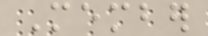Member
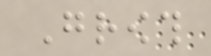Growth
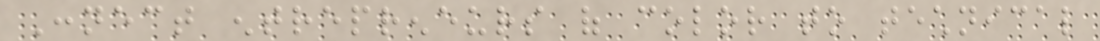Connect entrepreneurs of color to technical
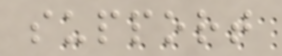support
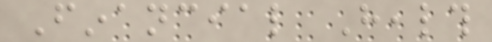Financial Health
